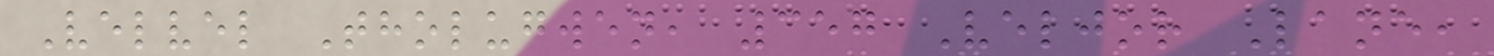Velvel Tholugwen, 357 Veljor Lane,
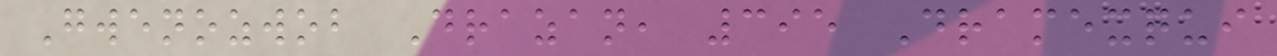Gwenozwob Drazan, 395 Dramexqui
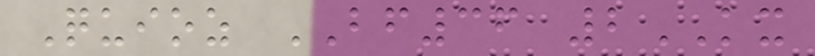Quioz BF36 2KX
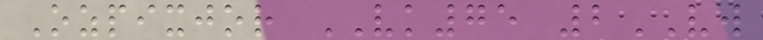Ozpixjor VK75 2VW
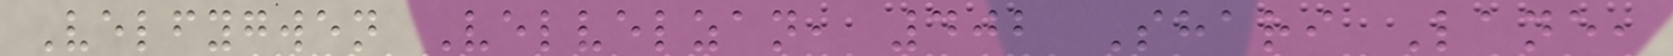Velfygwen Velvelzan, 402 Shari Lane,
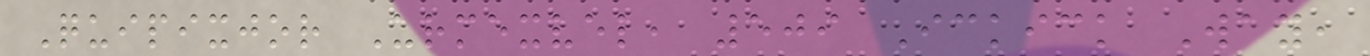Quipixjor Urmexvel, 509 Ickick Way,
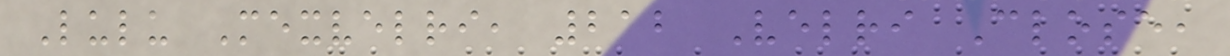Lulu Mexvelri, 212 Velri Close,
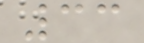33
